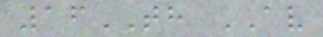16TH AV
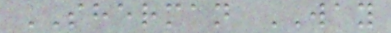SHERMAN WAY
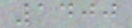1400
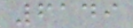6149
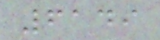6149
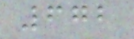672
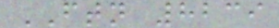FTN 8239
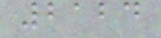2124
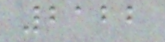2122
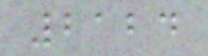2124
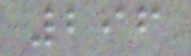296
